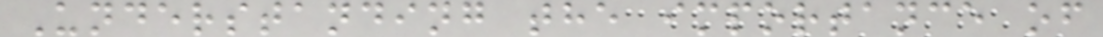Understanding the importance of
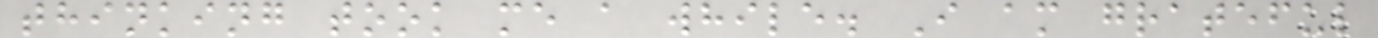thinking took me a while. I am grateful
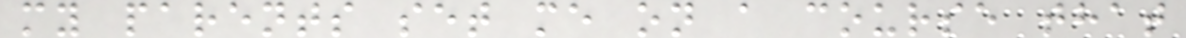my parents set me on a course that
